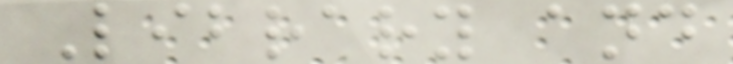Library and
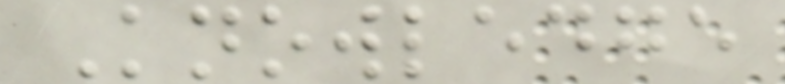Knowledge
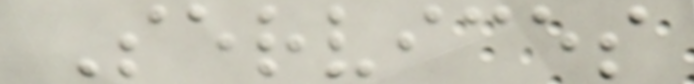Services
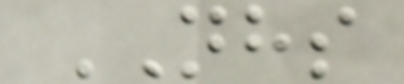NHS
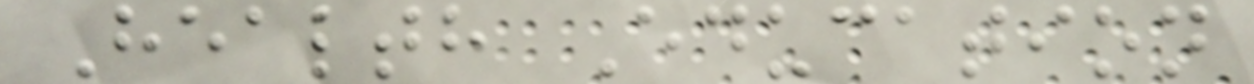Health Education
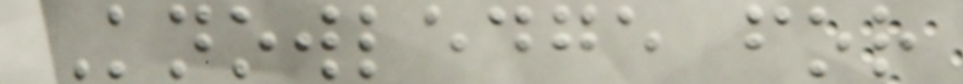Knowledge for
